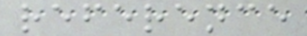reference
